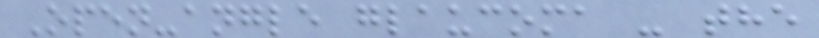Open-angle glaucoma - the
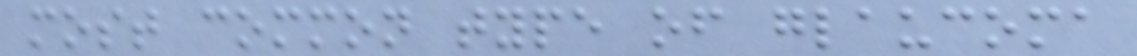most common type of glaucoma
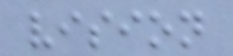vision
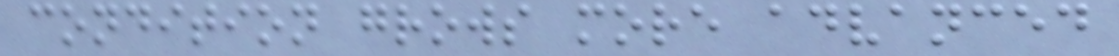condition grows more advanced
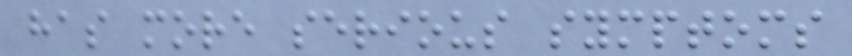has more serious symptoms
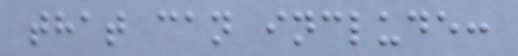that can include:
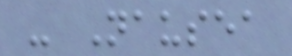- Nausea
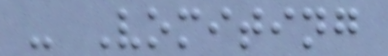- Vomiting
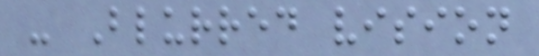- Blurred vision
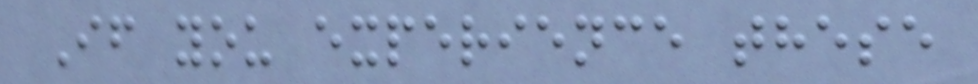If you experience these
